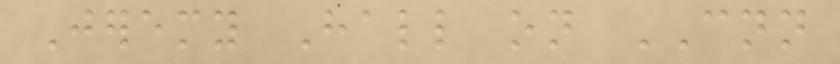Jeremy Hall on CNN
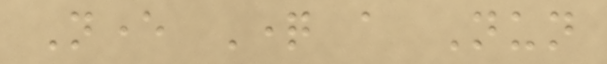Never Question a Nun
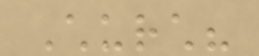Church?
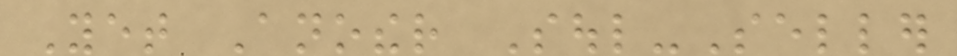Yet Another Soul-Seller
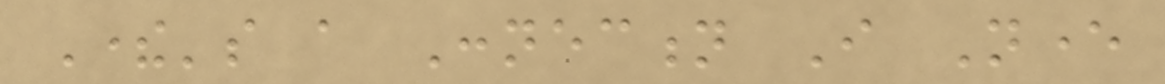There's a Connection I Never
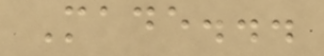Made...
